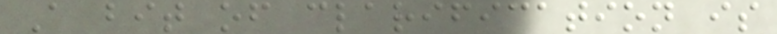A bit of clarification is
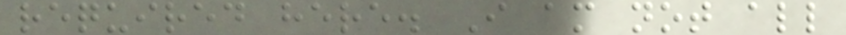required here. I am not all
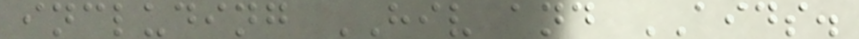including HIV and AIDS.
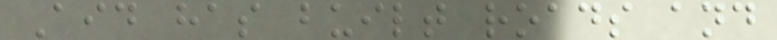Aid has built roads and
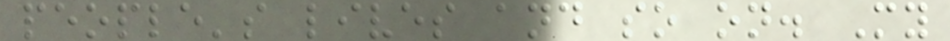people's lives and so on. My
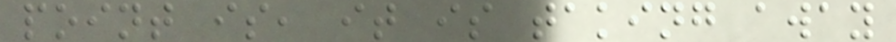point is, it is taking away
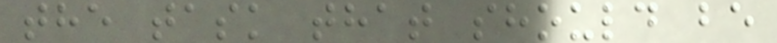the task that should be
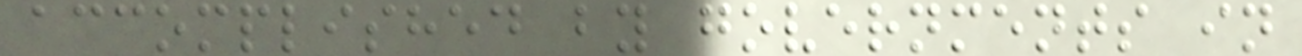accomplished by governments in
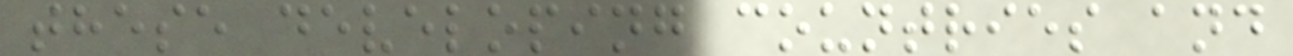these developing countries and
